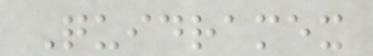Quidramex
